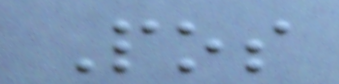Pos
